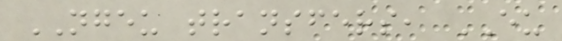NGEU transfers, EU
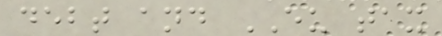debt and EU tax
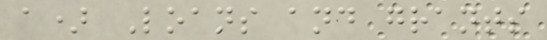a) Loans and grants
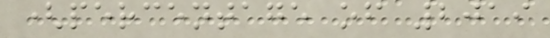(percentage of 2019
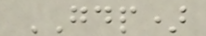GDP)
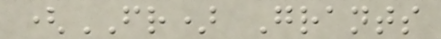(FR) Grants
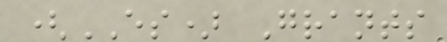(ES) Grants
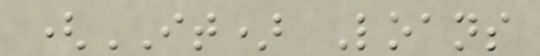(IT) Loans
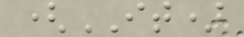(IT)
